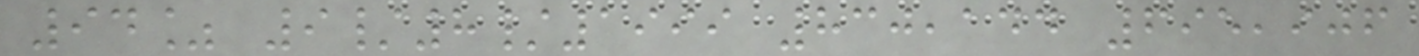94% 9/8/1999 830,144 695,906
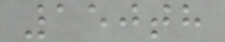150th
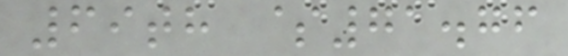69th $71.76
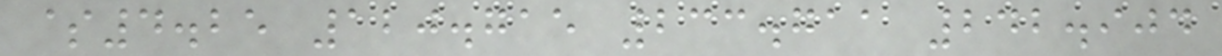$4.25 120.715 233.711 242.904
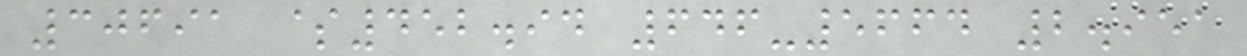30691 $452.94 646-5664 2.951
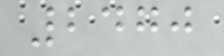2470
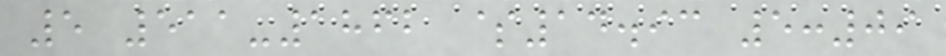5 511-1862 $14.93 5:09
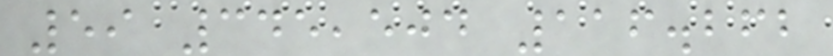59 345,504 116.262
